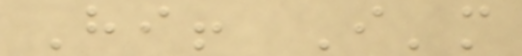Hi! I'm
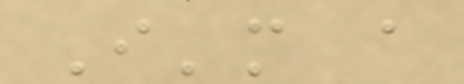I'm a
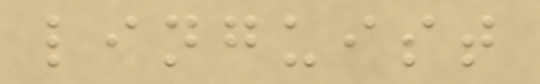linguist
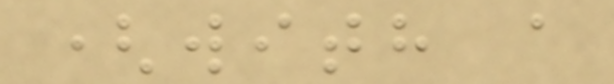(with a
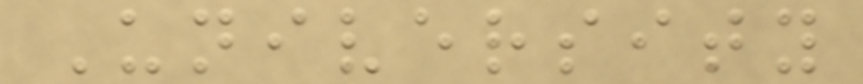University
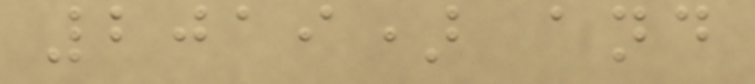2019) and
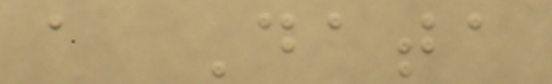a Data
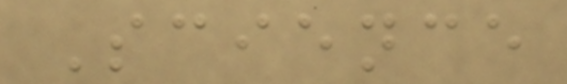Science
